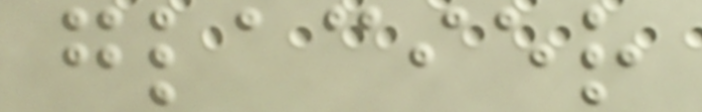glacier
